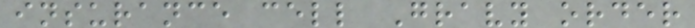insurance cell Gravy order
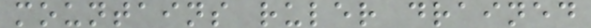mountains ruler drained
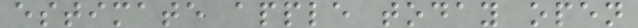estimate apple today open
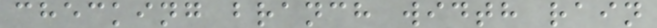checking branch width rain
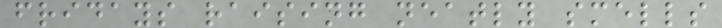fridays raising neatly smells
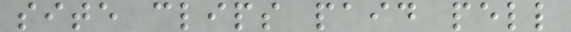site clips paid pell
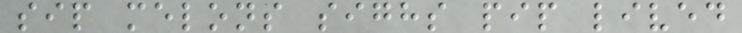sip melons sighs pip lived
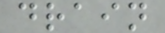drain
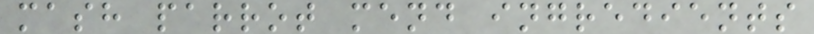mash parrot mend ingredients
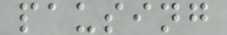pausing
